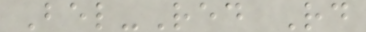Bel-Red Rd
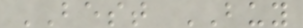BEST BUY
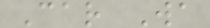Car Wa
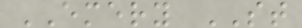EMERY ST
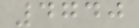4740
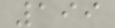199
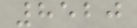8520
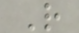R
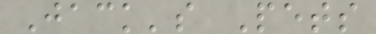Jack's Pets
